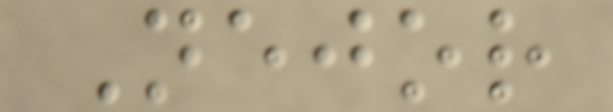Nejor
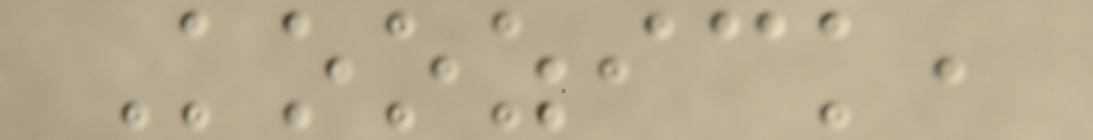Koozick,
